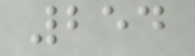254
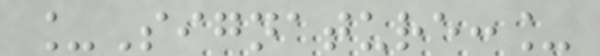_Signature:_
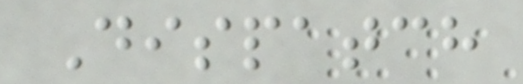Dispatch
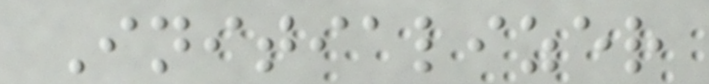Initializer
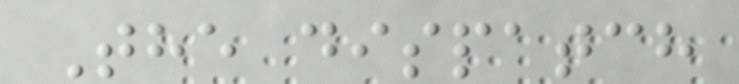The dispatch
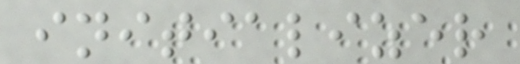initializer
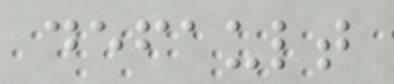default
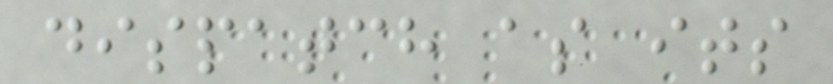dispatch as its
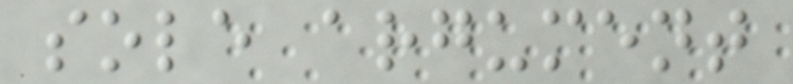sole argument
